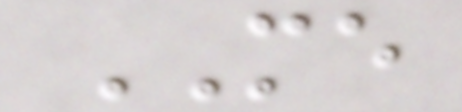ME
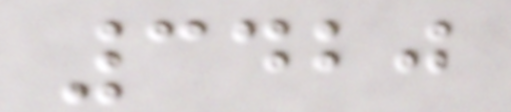3420
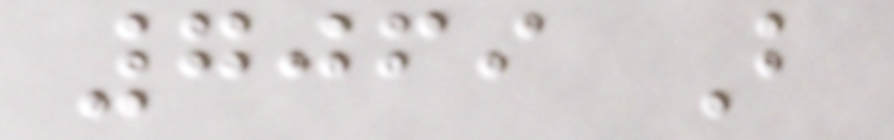7069 B
